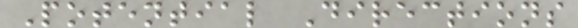Potential Directions
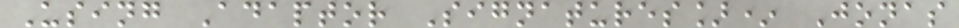Using Adaptor Signatures]* Jonas
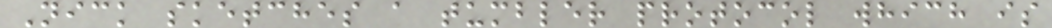Nick sketches a tumbler protocol which is
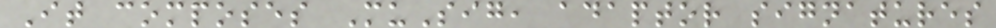It composes MuSig, adaptor signatures
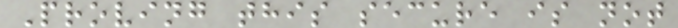Proving this secure is not
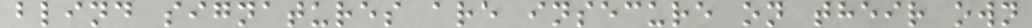blind signatures are insecure on their own
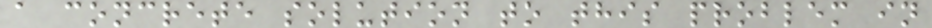a concrete solution to this problem in
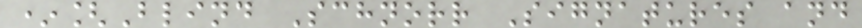*[Blind Schnorr Signatures and
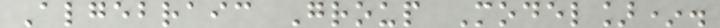Algebraic Group Model]*.
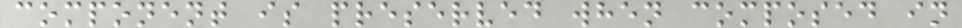component is preserved when composed in
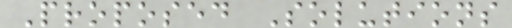Proposed Solutions
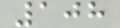108
